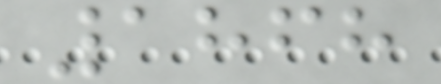1868
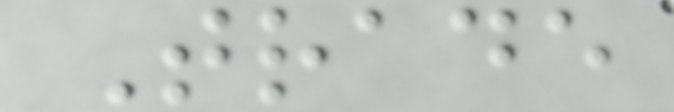Trade
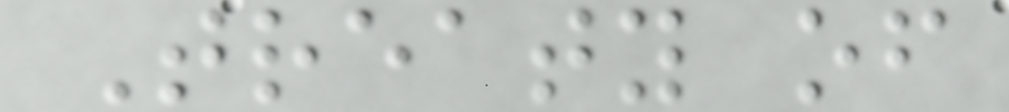Treaty of
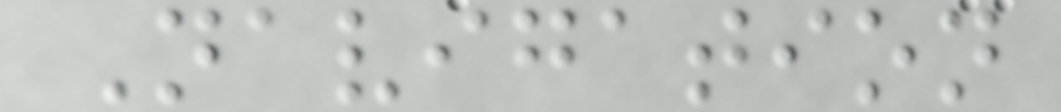Navigation
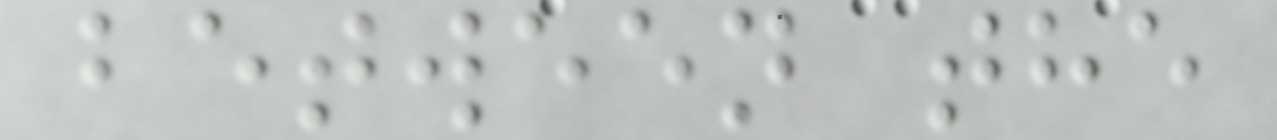between the
